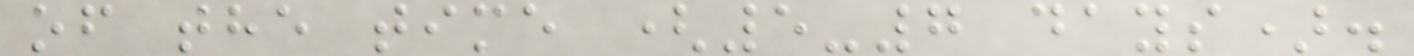of the time (5-7 days).
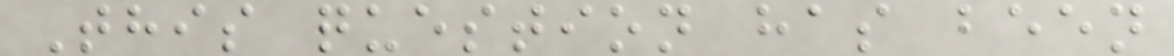This question has been
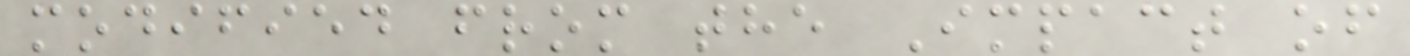modified from the Impact of
